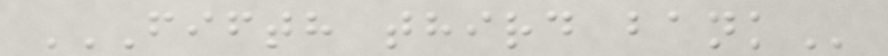FIFTH THIRD BANK
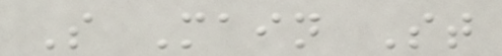S Main St
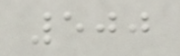500
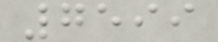7599
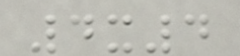4x4
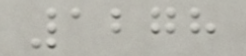1278
